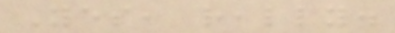Yes, really.
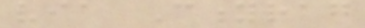via Cityrag
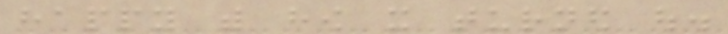happy with how it turned out.
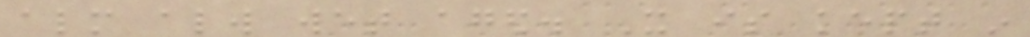almost always wet aged. It is kept in
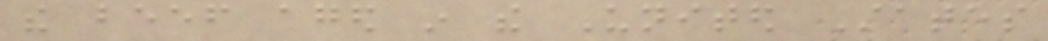the beef aged in the United States
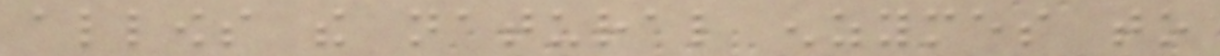allows the natural enzymes to
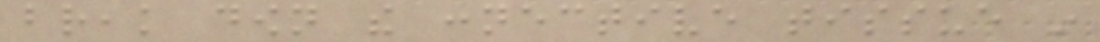break down the connective tissue in
